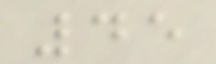45
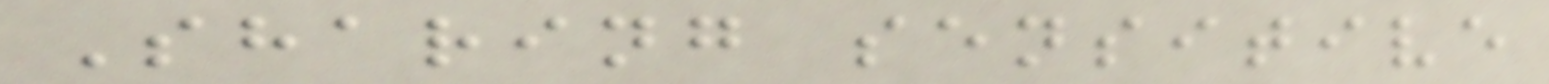Sharing sensitive
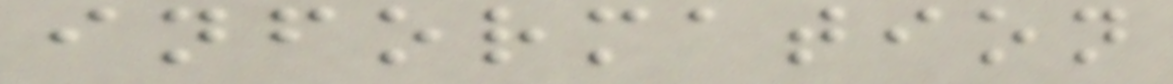information
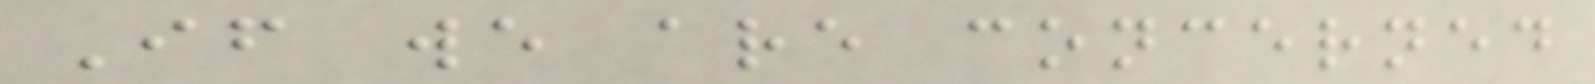If we are concerned
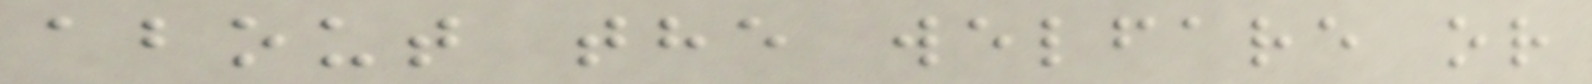about the welfare or
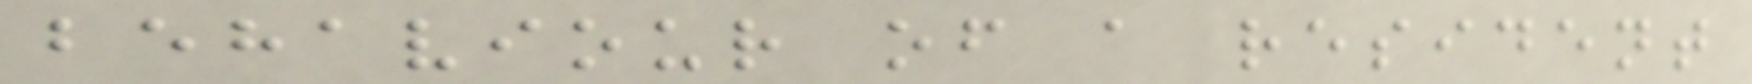behaviour of a resident
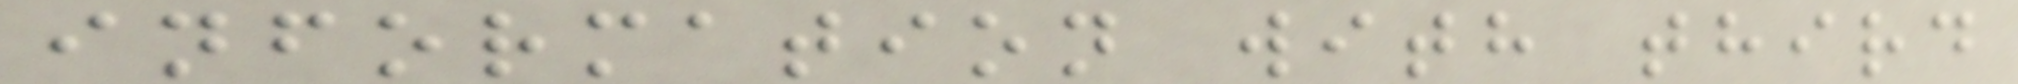information with third
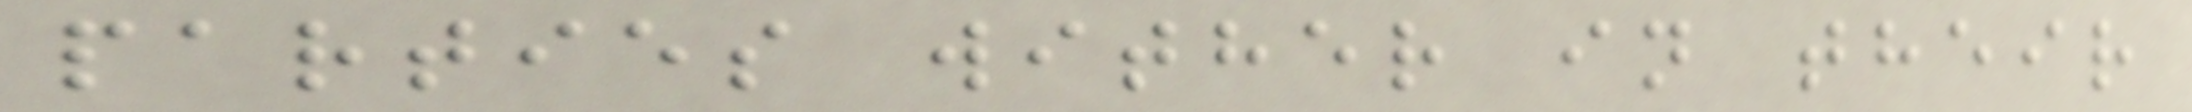parties wither in their
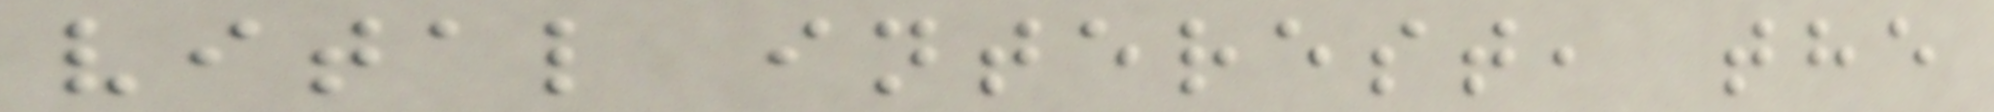vital interest, the
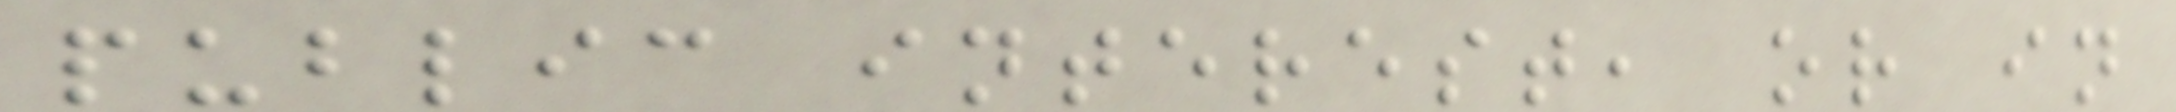public interest, or in
